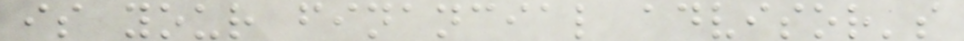is your financial advisor's
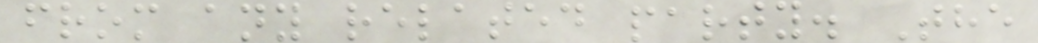from any related party. The
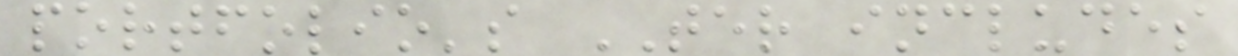portfolio's TER includes
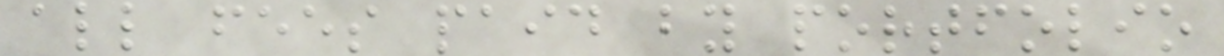all fees paid by portfolio
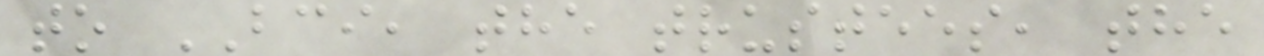to BCI, the trustees, the
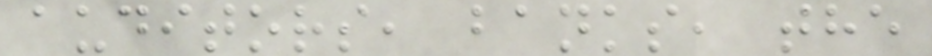auditors, banks, the
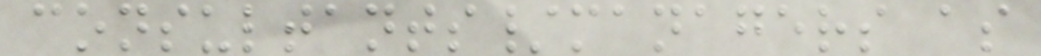consultants/managers as
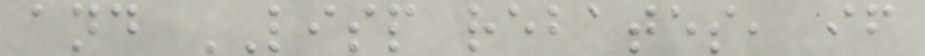and LISP rebates, if
